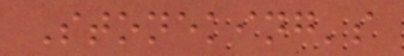Stoneking's
